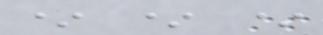* * *
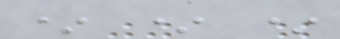* * *
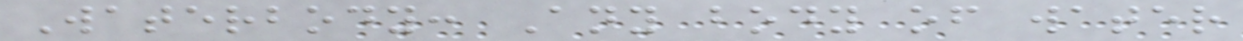Waterbody: Any body of water
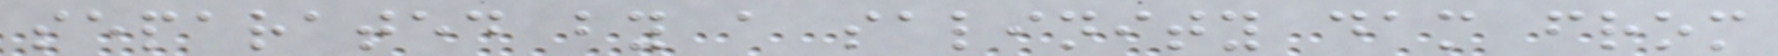separated by a salinity dam from
